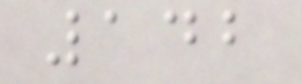142
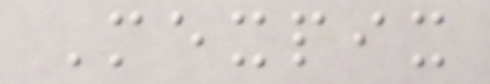Mexpix
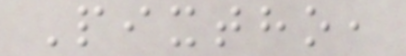Pixtho,
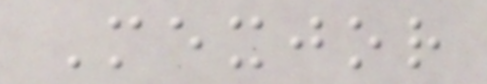Mexjor
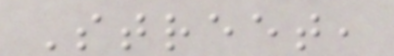Street,
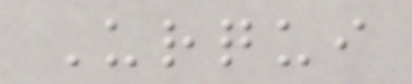Urqui
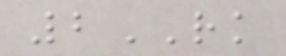2RK
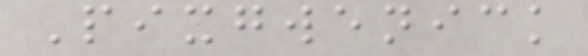Pixgwenick
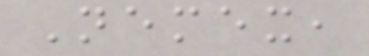Nemex,
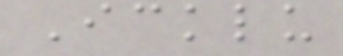Icklu
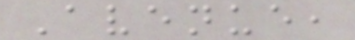Avenue,
